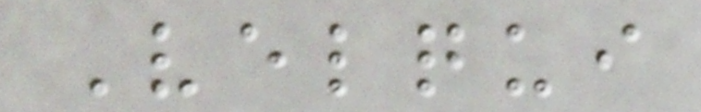Velqui
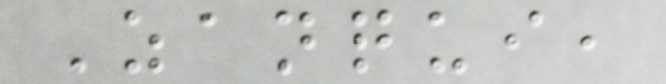Zanqui,
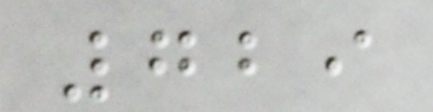729
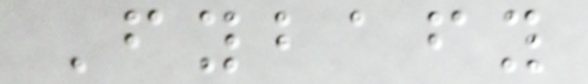Fybafy
